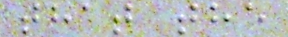that the
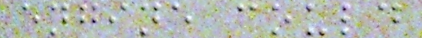engine could
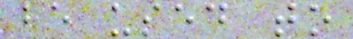be used to
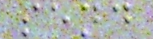send
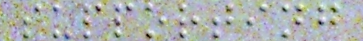supporting
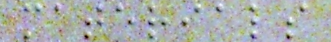materials
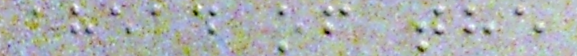ahead of the
